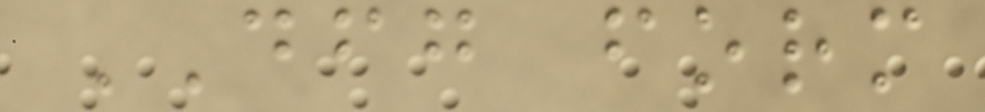DFG form
